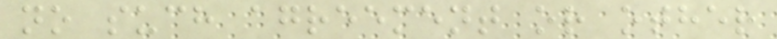no such agreement or other
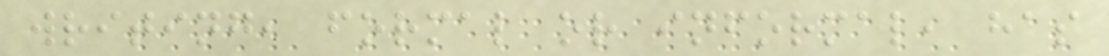writing, formal or informal, has
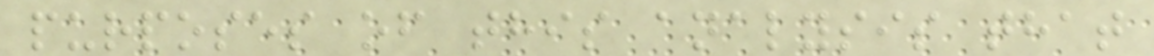purposes of this analysis that
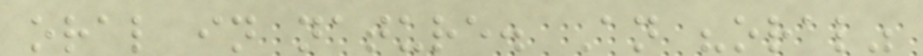oral in nature. An "oral"
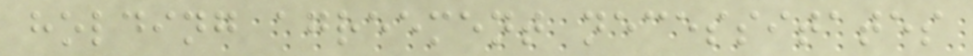holding agreement necessitates
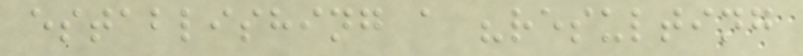establishing a "resulting
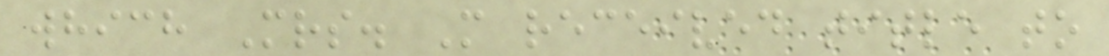which Mrs. M received title to
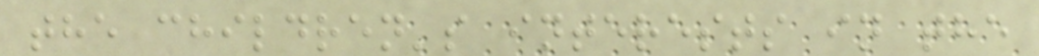the children's interests in the
